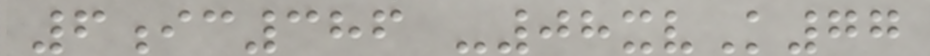6ic386 -08xvK77
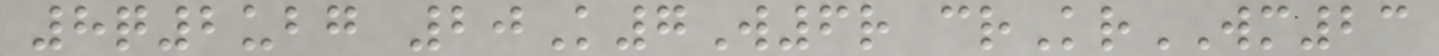8q2ubg 20K7W6r crKrWM23
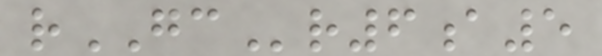rGCr6a5
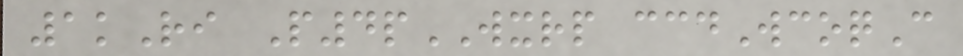1kRi P4pWXRP ccdWcoqC
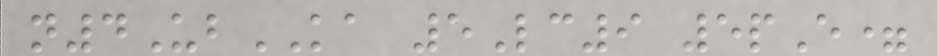n4UbKA 5Lc9 5pE=
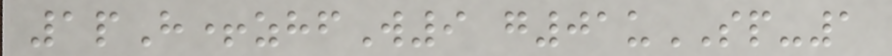1pH+zhfW9 g01uSP-1
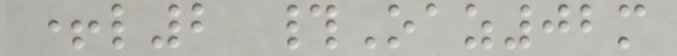+l2 #Oaz02m
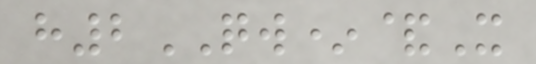h2QW*&X
